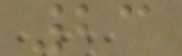23
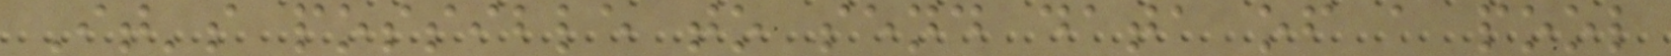It's possible to send data of a pool
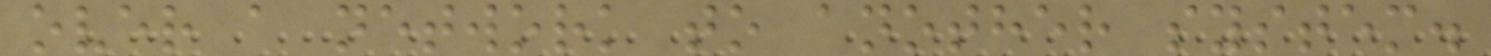over a network to another system.
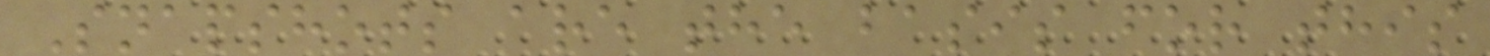Snapshots are the basis for this
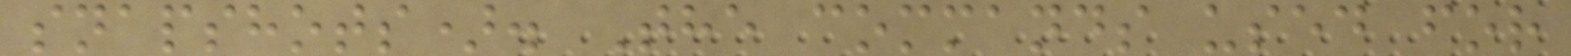snapshots). The commands used for
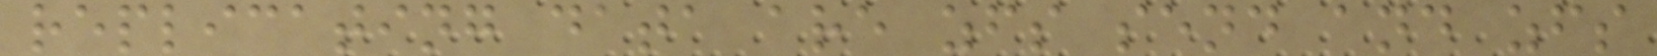replicating data are zfs send and zfs
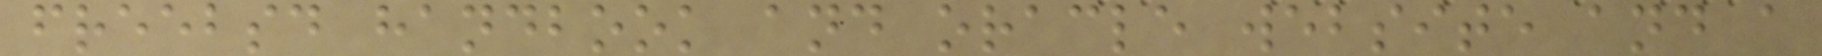freebsd handbook and oracle website and a
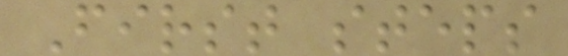First steps
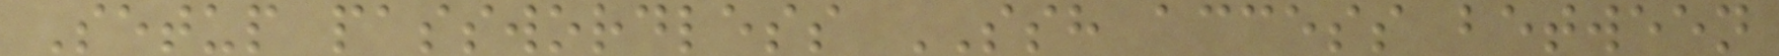Setup passwordless SSH access between
